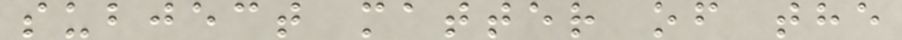subject matter of the
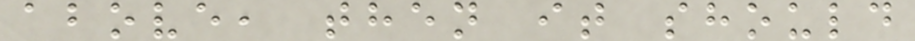above, then it should
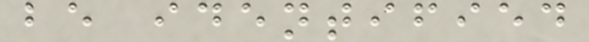be identified
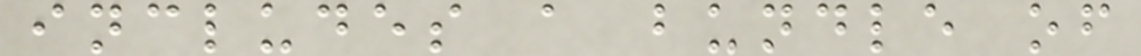includes a bundle of
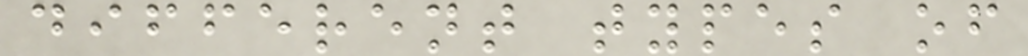different types of
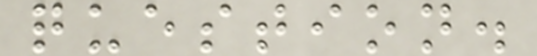question.
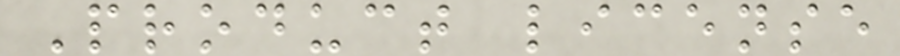Product license
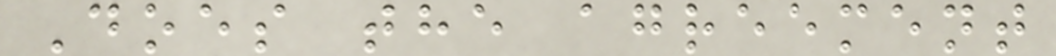Does the agreement
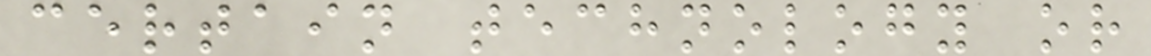certain technology or
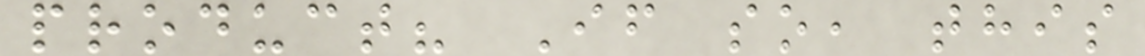product? If so, this
